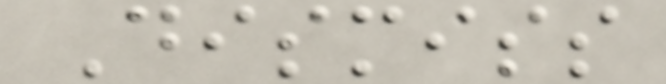Dismiss
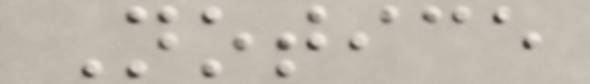Notice
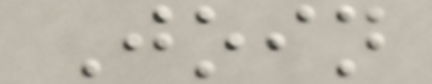Join
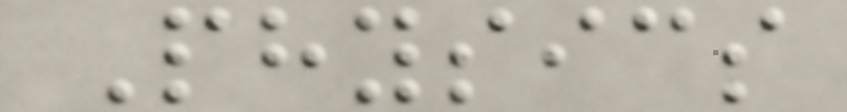Physics
